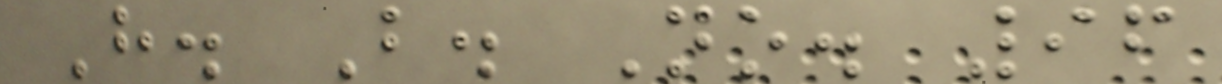H. B. No. 96
